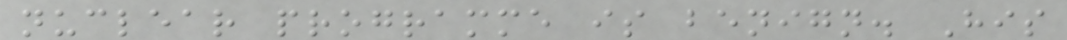nuclear programme is benign. His
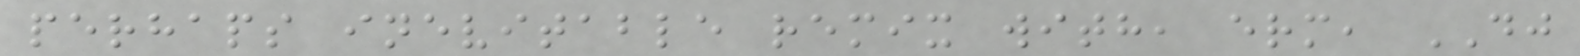perhaps inevitable remix with, erm, DJ
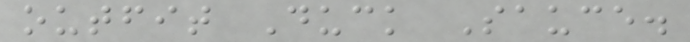outfit Duck Sauce.
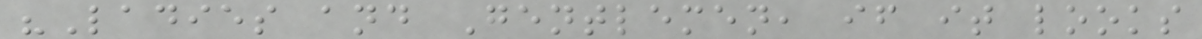"Ladies and Gentlemen, if it looks
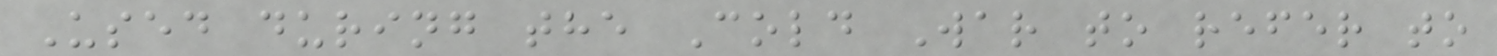Used during the Cold War to refer to
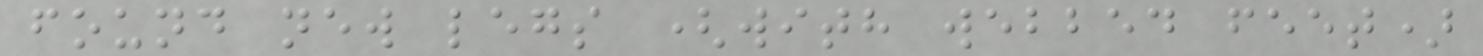found new legs (with webbed feet)
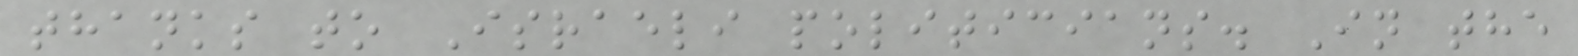thanks to Israeli politicians. In the
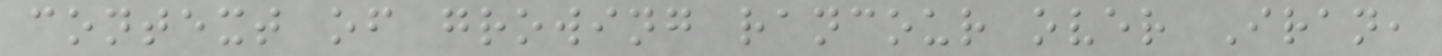context of growing rancour over Iran,
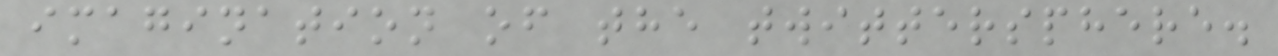imagination of the twittersphere.
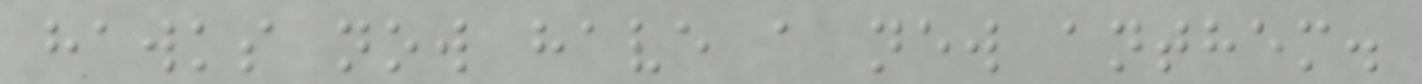hawks now have a new anthem.
